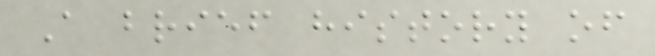A brief history of
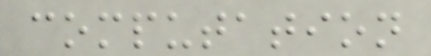computation
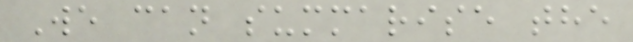We can summarise the
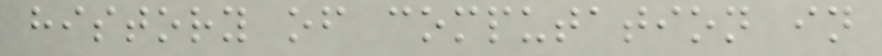history of computation in
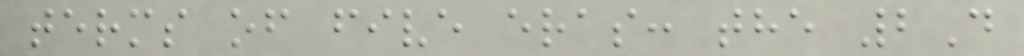terms of five eras: the 2D
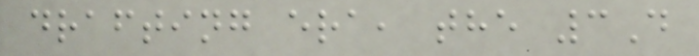drafting era, the 3D
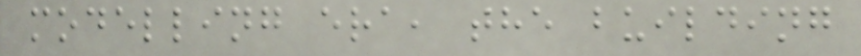modelling era, the building
